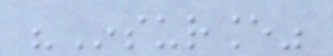"Insurance"
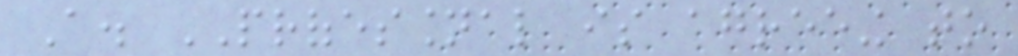A. PROFESSIONAL is agreeing to
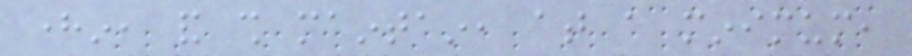herein, and shall maintain, at a minimum,
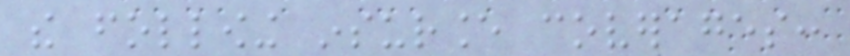the following insurance coverages:
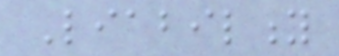Liability
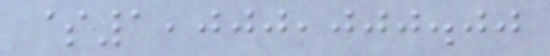$1,000,000.00
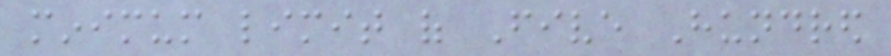minimum limit of Five Hundred
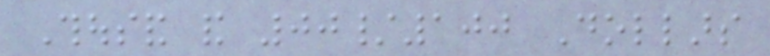Thousand and 00/100 Dollars
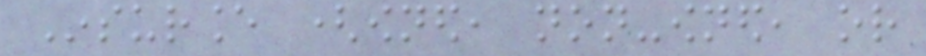Insurance (owned, non-owned, or
